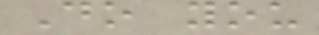Do you
